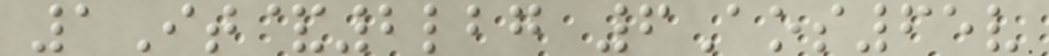1It&2lbg 6Aos65v
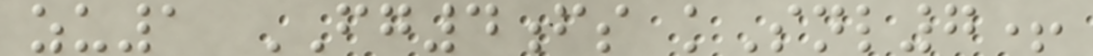zu1 FG4fs kSnl7+
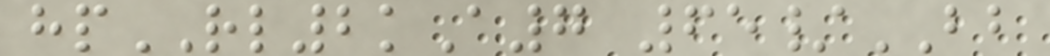hpRL2kA7 65/BB
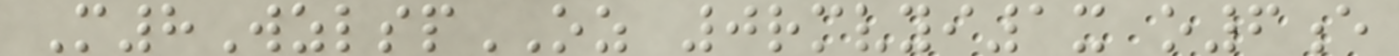M8WzlspOZ 0rmvyi1x o6e
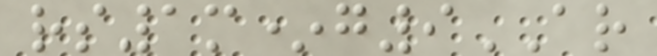rs1m*g9AR
